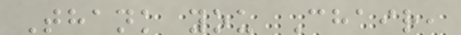Thank you Chair,
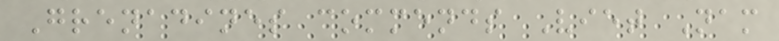Grenadines commends Viet Nam
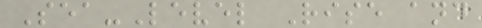Sea-Level Rise and
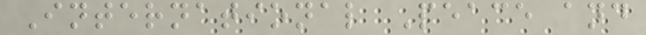International Peace and
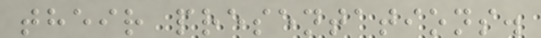their presentations.
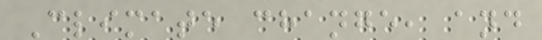Climate change, and
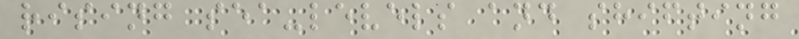rising sea-levels and shifting
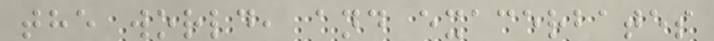the world, and exacerbates
